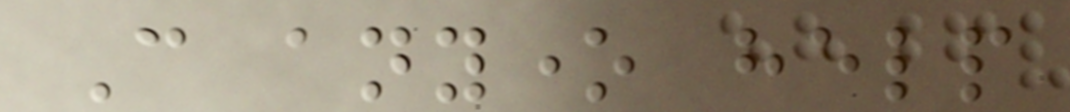Can anyone help
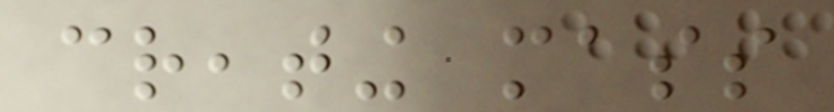creating mass
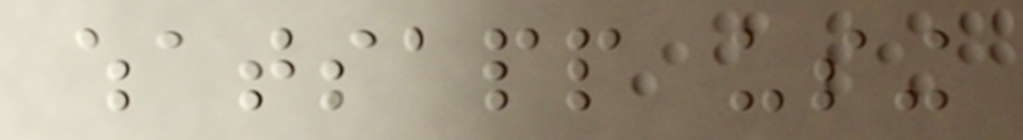whatsapp using
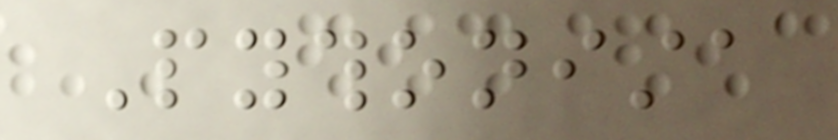Pythonista
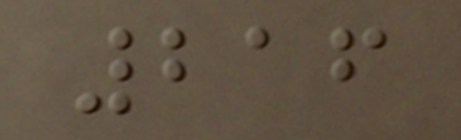216
